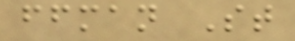ffman St
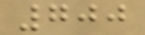700
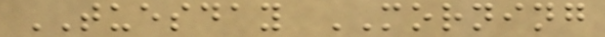TUESDAY MORNING
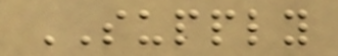SUPPLY
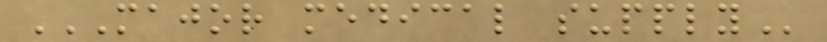MAJOR MEDICAL SUPPLY
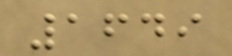1649
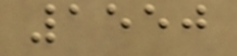1550
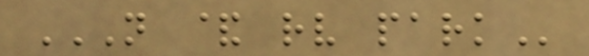N & RV PARK
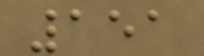151
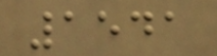1541
